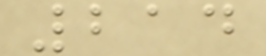214
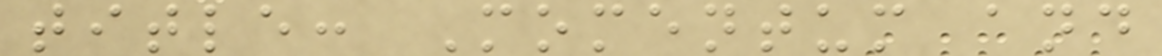title: Momentum and
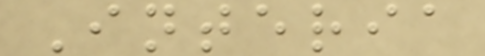Interia
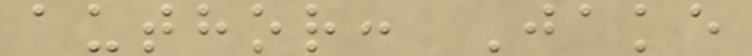author: Jake
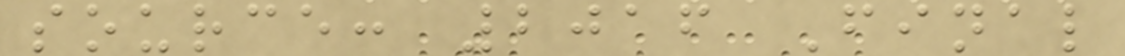source: 2016 Final
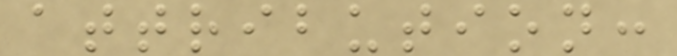attribution:
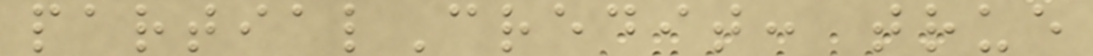partialCredit: true
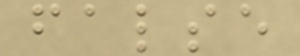false
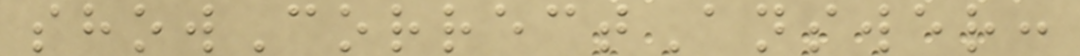showCorrectAnswer:
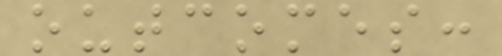outcomes:
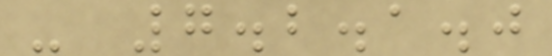- 7.2.1.0
